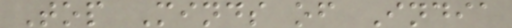Top Minds of India
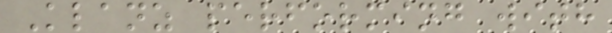Klanz performing with
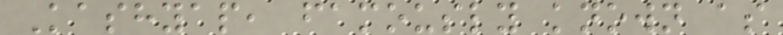Kashyap, famously known as
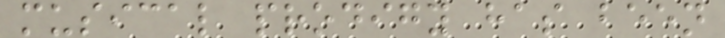musical prodigy has been
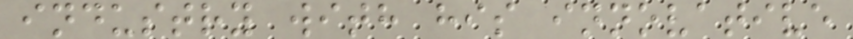industry with his innovative
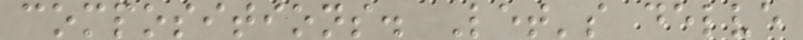compositions. Let's delve
